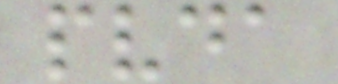pvda
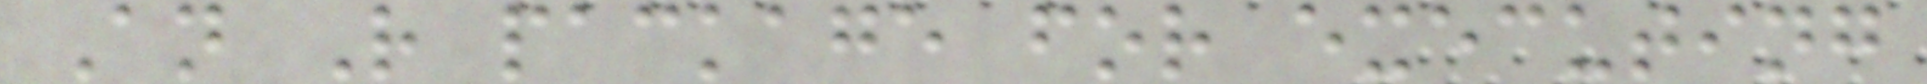An R package for executing
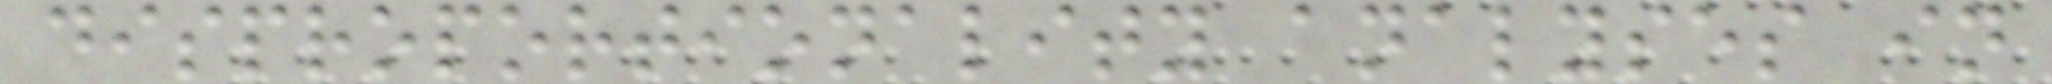disproportionality analyses in
